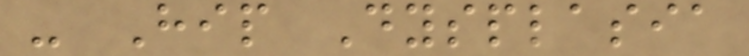- Hip Dysplasia
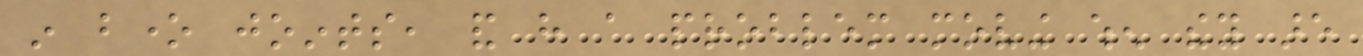in bone joints, and have a problem moving when they are
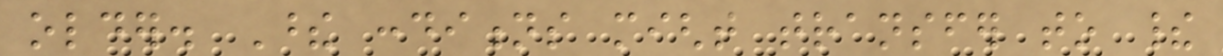older. These conditions might transfer to their
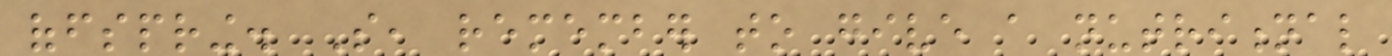offspring. So, remember to give a nutritional
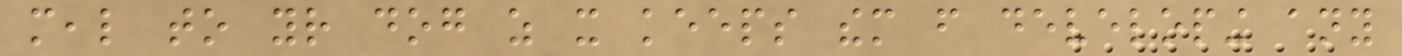meal to your dog as it keeps them from developing any
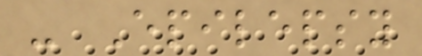- Epilepsy
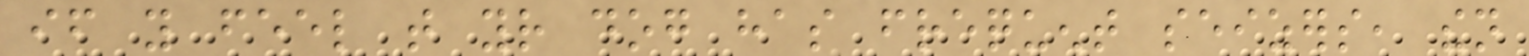if you feel that your dog has frequent seizers, then
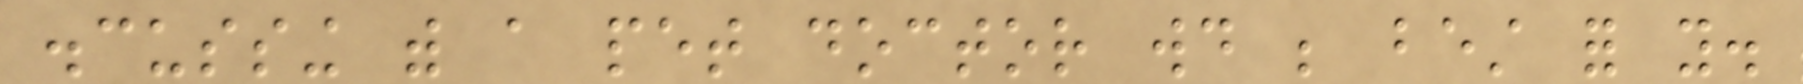discussing with a pet doctor would be best for you.
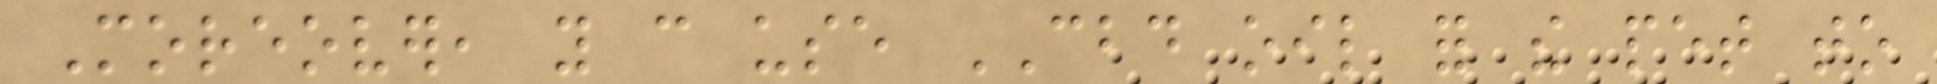Moreover, you can use CBD oil for the pet to
